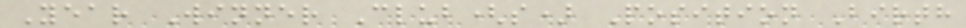Year Winner Club(s) Position Birth
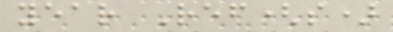year Ref(s)
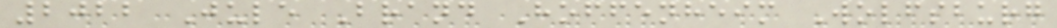2022 Jule Brand Hoffenheim Wolfsburg
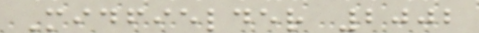Midfielder 2002
